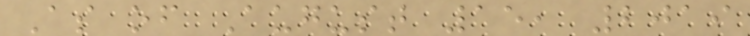As of August 15, 2019
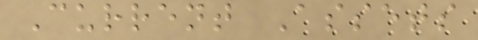Current Assets
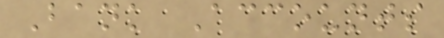Bank Accounts
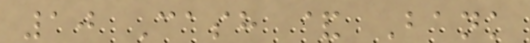10 Cash & Bank
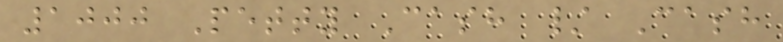1000 Petty Cash / Cash
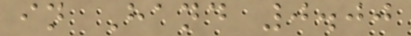in Hand 0.00
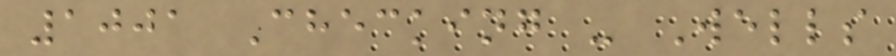1001 Checking - Wells
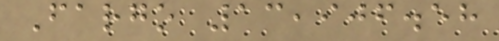Fargo 13,906.58
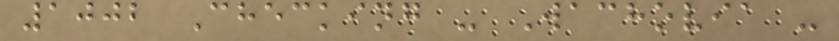1002 Checking - Wachovia -
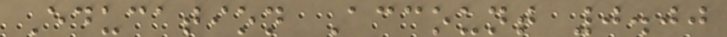Education Account 0.00
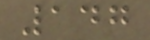147
